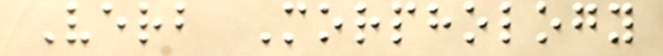Verb Morphology
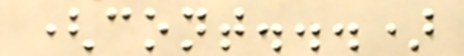(cont...)
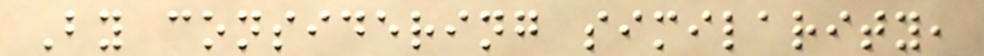By considering similarity,
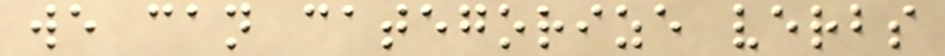we can categorize verbs
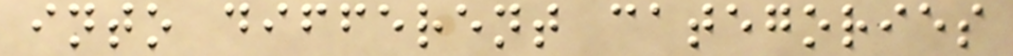into different categories
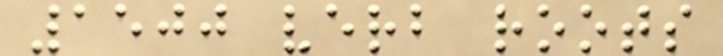1500 verb roots
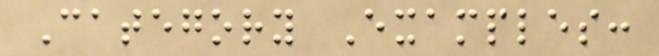Category Examples:
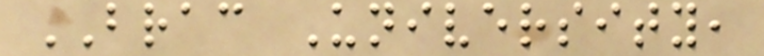BRAC University,
